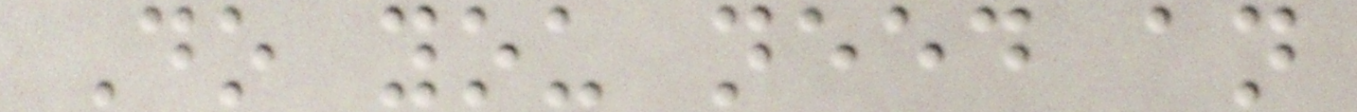Do you need an
